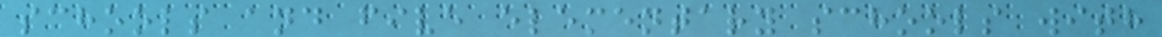schools and five elementary schools with
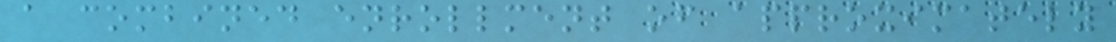a combined enrollment of approximately
